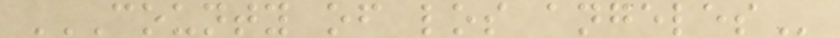COUNTY OF LOS ANGELES
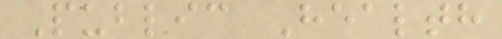Public Health
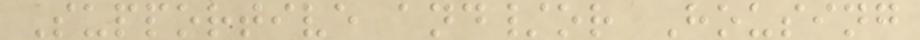Supportive and/or Housing
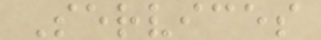Services
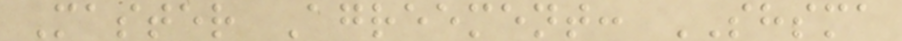Master Agreement: SHSMA
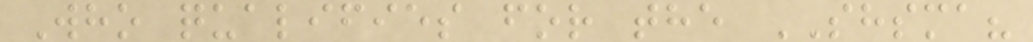Who qualifies for the SHSMA?
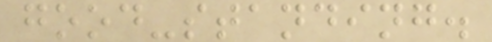good-standing.
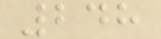248
